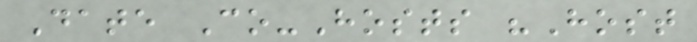Date Co-Hosts "Host
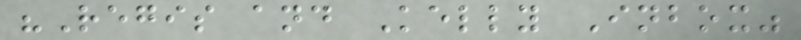"Regis and Kelly Inbox"
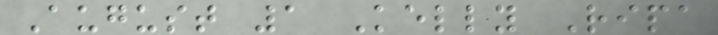August 1 Kelly Ripa
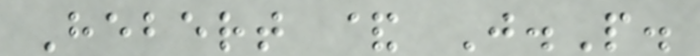Hebert & J.P.
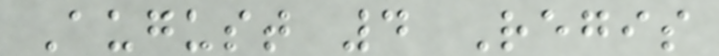August 4 Regis
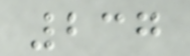237
